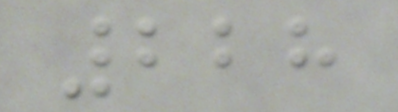228
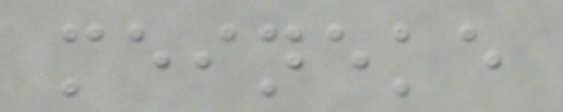meineke
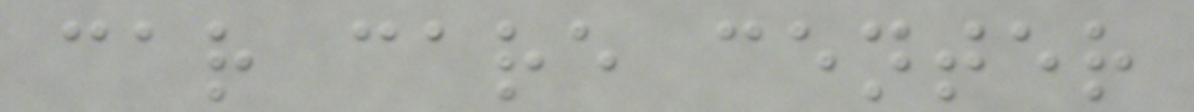car care center
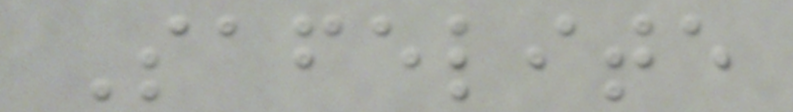Safelite
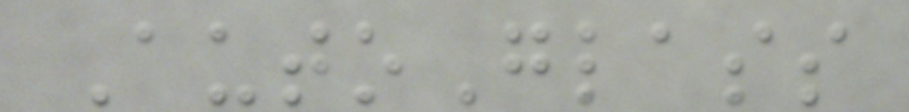AutoGlass
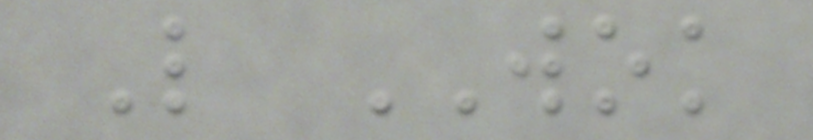L WOK
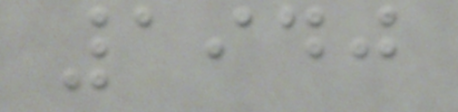1940
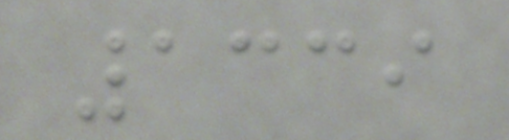1339
